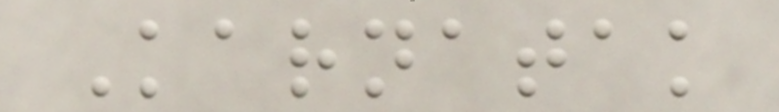Karnatak
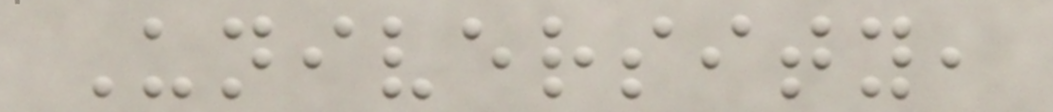University,
